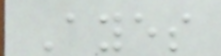Ayes
